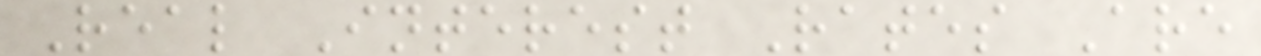Real Interest Rates Are
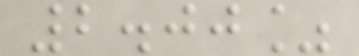2.00%
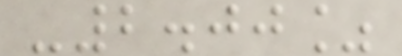-2.00%
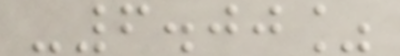-6.00%
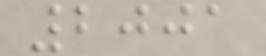2001
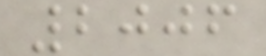2006
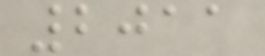2011
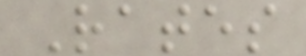Rates
